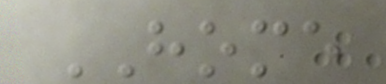HOME
